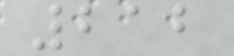212
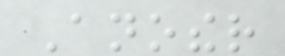Another
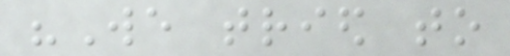"We tried to
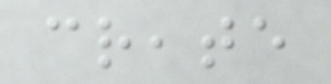create
